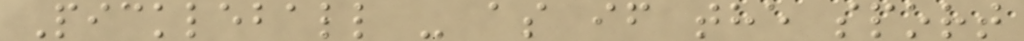Pickleball - as if the sport
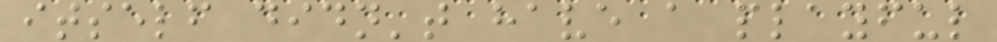itself didn't have a playful
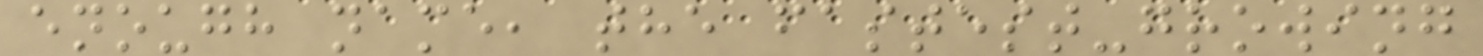enough name, the fastest-growing
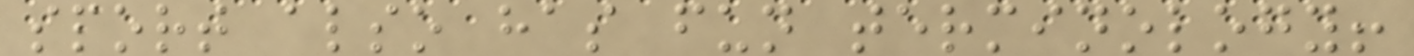sport also has fun terminology!
